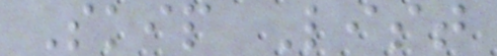Skip List
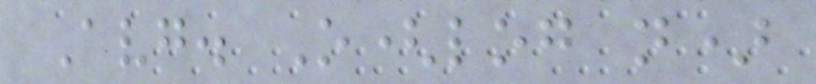Avg. O(log n)
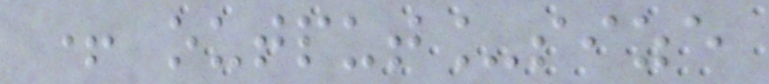+ output_size
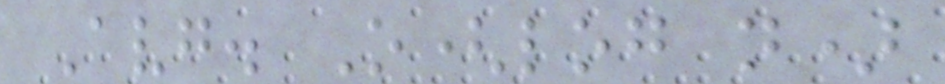Avg. O(log n)
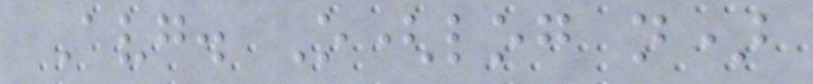Avg. O(log n)
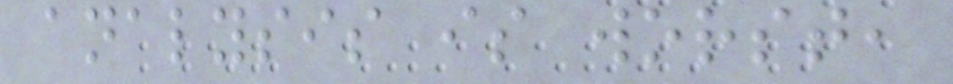analysis is worst,
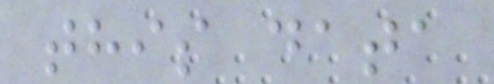this data
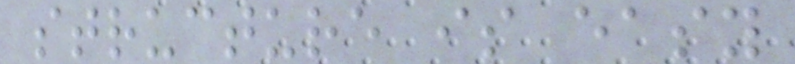structure is easy
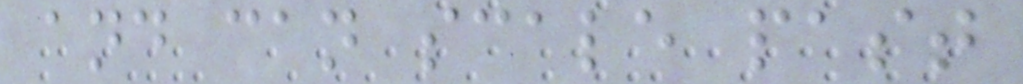and can scale past
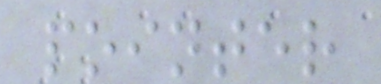pointer
